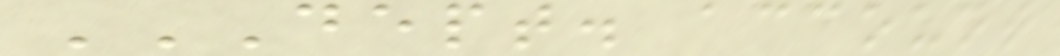DEPT. ACCOUNT
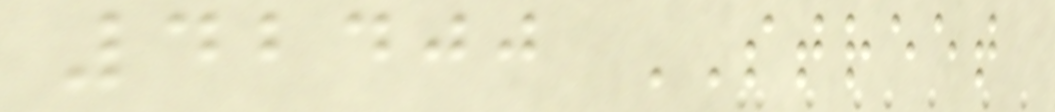42400 STREET
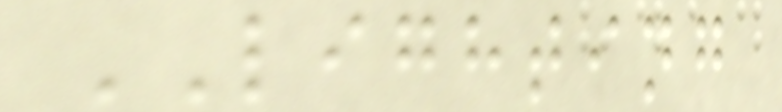LIGHTING
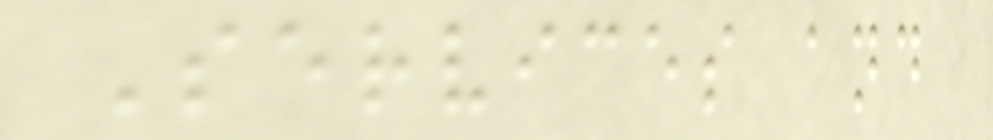Services and
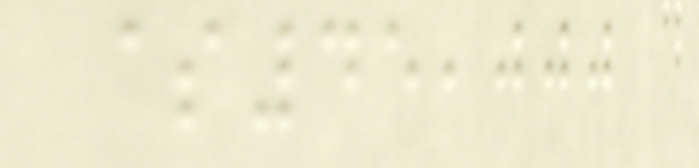$45,000
